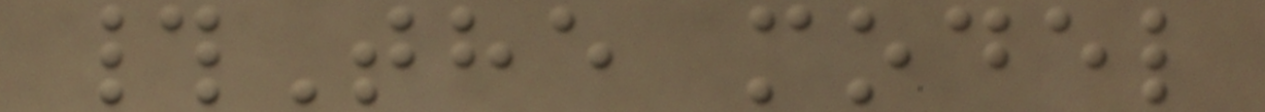#The model
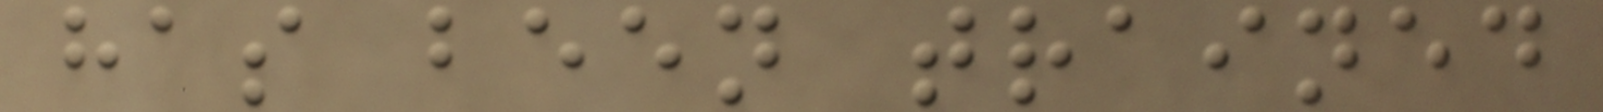has been trained
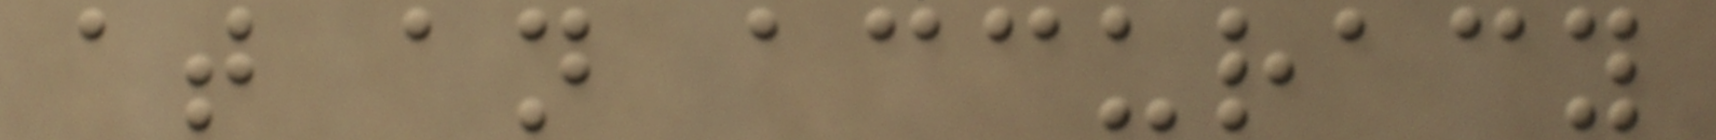at an accuracy
